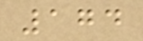174
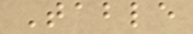Table
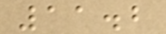11.2
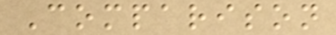Comparison
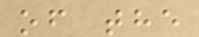of the
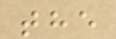the
